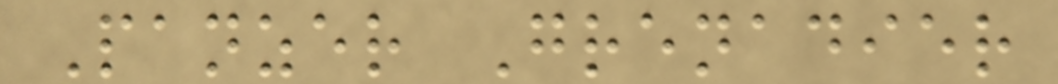Panzer Grenadier
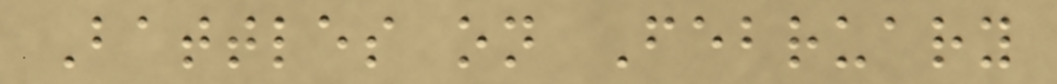Battles on February
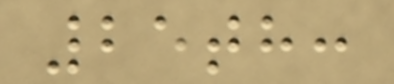25th:
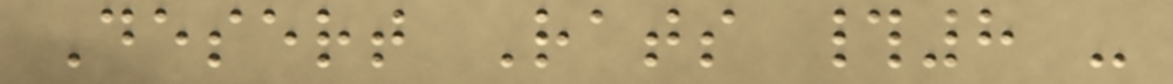Desert Rats #8 -
